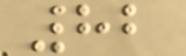82
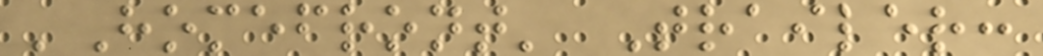'Homefront' Trailer:
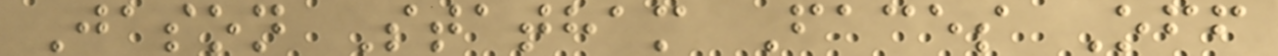Jason Statham Faces Off
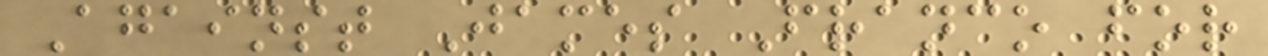Against James Franco for
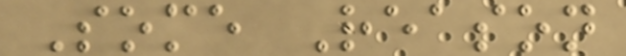Some Reason
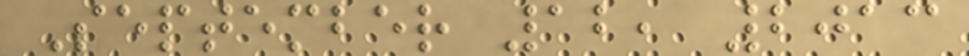September 12, 2013
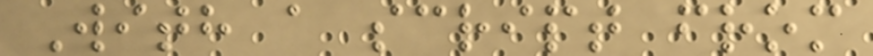With a script from
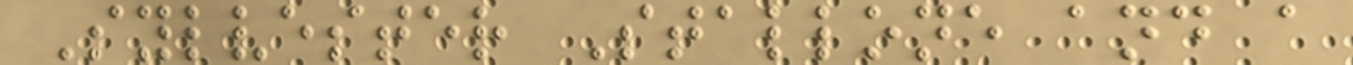Sylvester Stallone and a
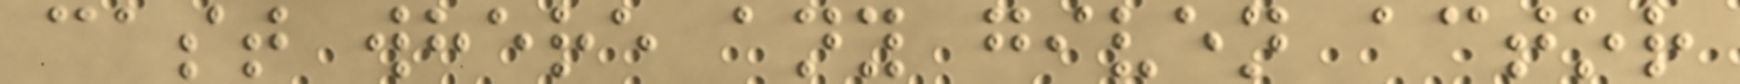cast where any given actor
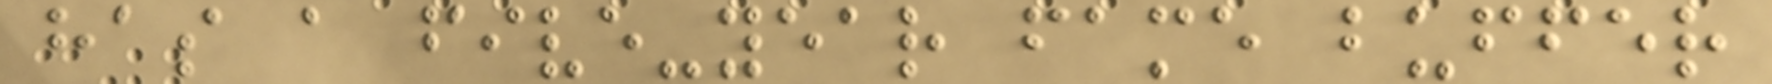has a five-year fame buffer
